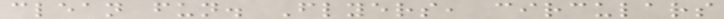clean fun. Flyers, circulars
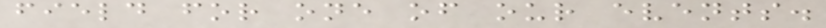field for one of our events.
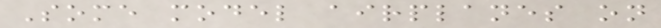Some model airplanes on
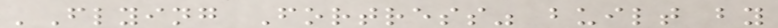'Flying Fortress" built by
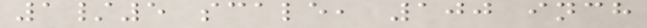1/5 scale, 100 inch
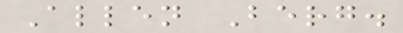Allen Berg.
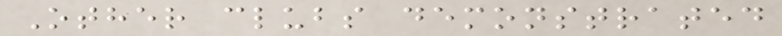Other clubs demonstrated
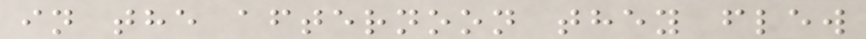in the afternoon they flew
